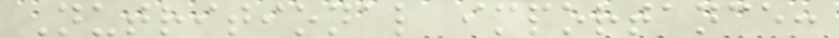Nutritional importance:
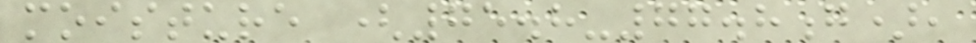moisture (75.8-77.8g),
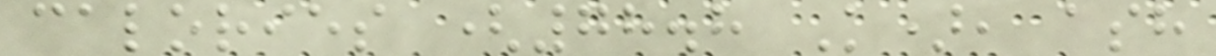calories (78.8 K), ash
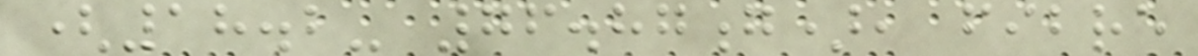(18.2- 76.87g), fibre
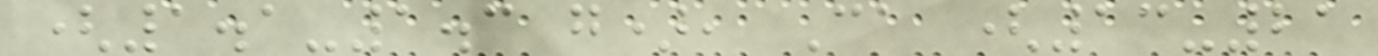(1.1-1.3 g), Ca (13-21
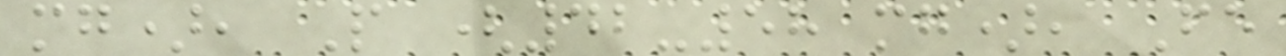mg), P (42-58 mg), Fe
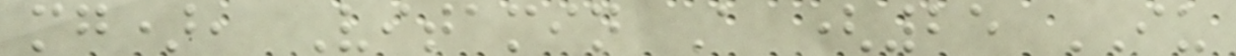mg), Vitamin A (25 IU
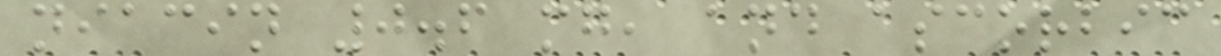niacin 0.6 mg, and ascorbic
